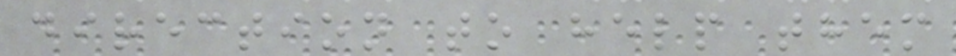direction to help them
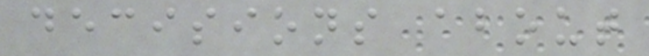decisions about
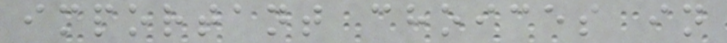important choices in
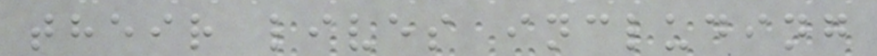their lives including
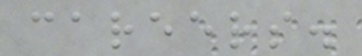careers.
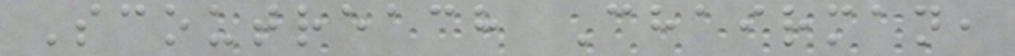Scoutreach Chairman,
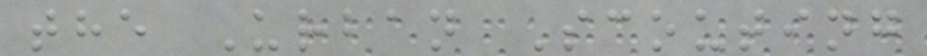the Urban Scouting
